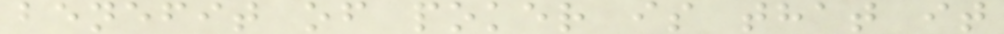benefit of poker is that it
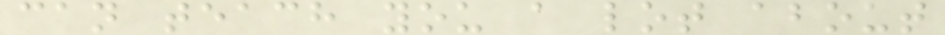can teach you a lot about
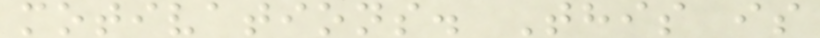motivations. This is
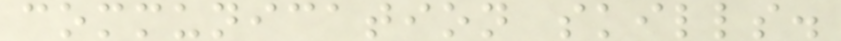communication skills.
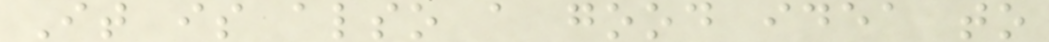It is also a good idea to
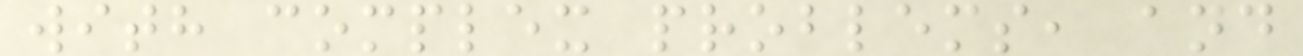with complex problems, and
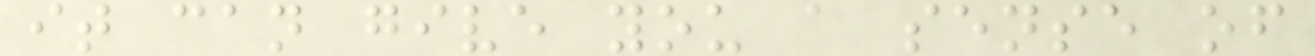it can give you a sense of
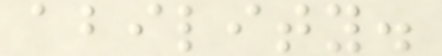ability.
